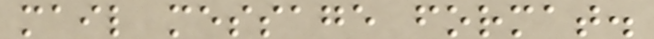mail message format.
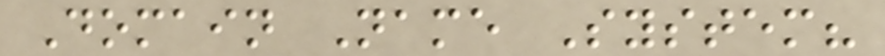Domain Name System?
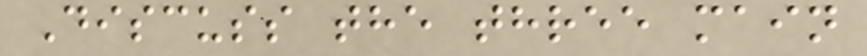Discuss the three main
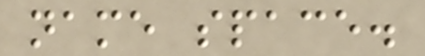name space.
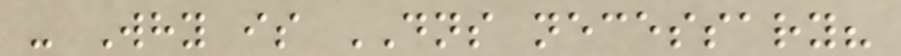- Why is DNS necessary?
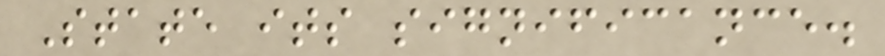State its significance.
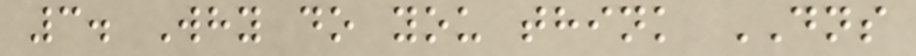3. Why do you think DNS
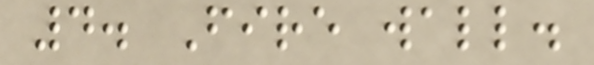4. Fire wall.
